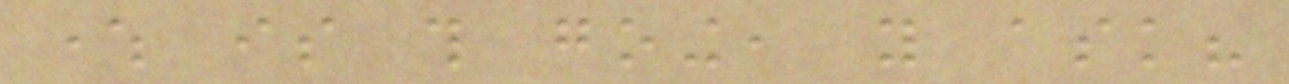where is this going, you ask?
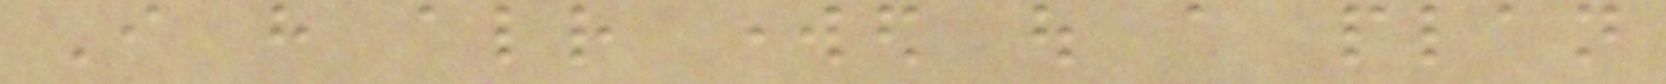I have already worked out a plan
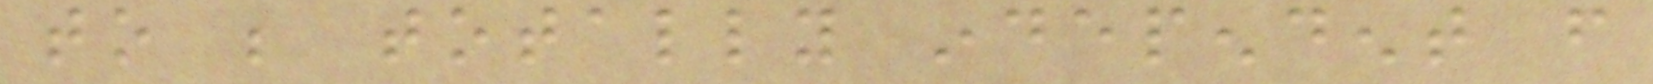to be totally independent from
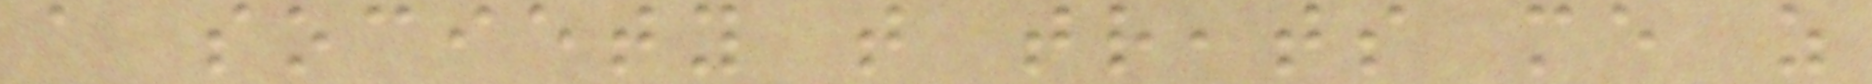a society that treats me as
